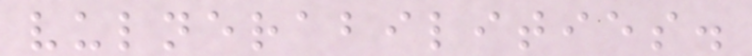vulnerabilities.
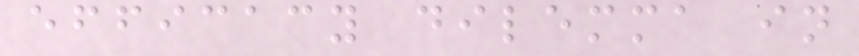efficacy dilemma in
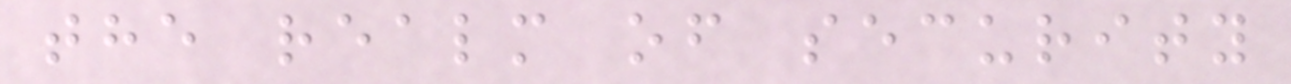the realm of security
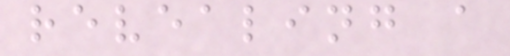revealing a
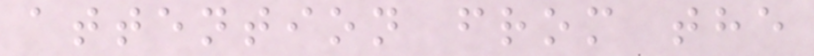attention from the
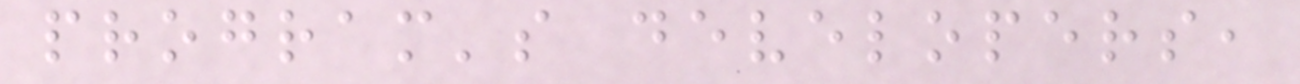program's developers,
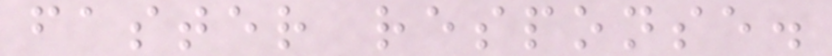faster response.
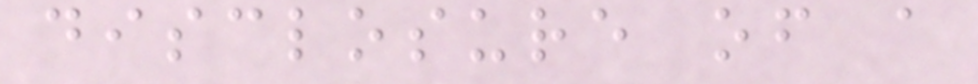disclosure of a
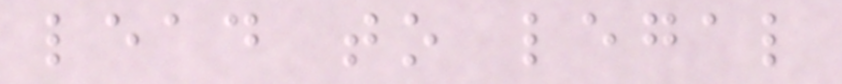lead to legal
